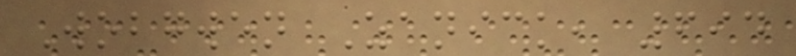Wobgwen Zanick, 694
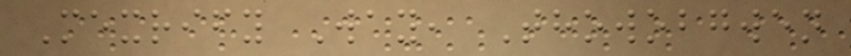Mexrify Way, Thowobgwen
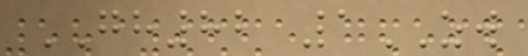GH82 1ZW
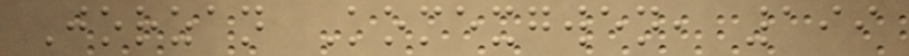Jorzan Komexgwen, 199
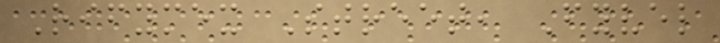Rifymex Street, Fyvel
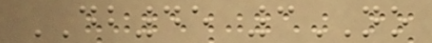DB45 3NO
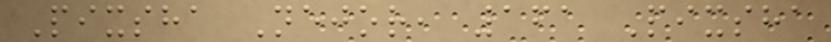Pixsha Nejor, 161 Pixsha
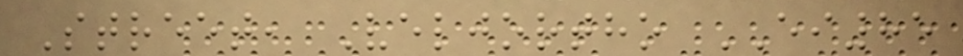Street, Veljortho EI85
